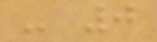- 0
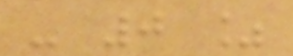- 0 %
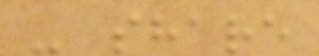- share
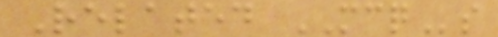Related MCQs
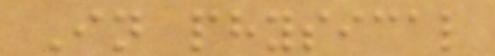In physical
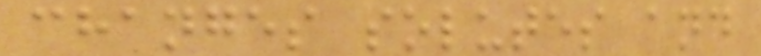changes solutes and
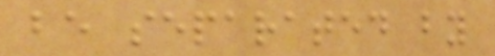be separated by
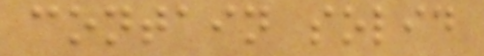contain solid
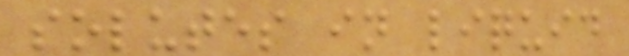solutes in liquid
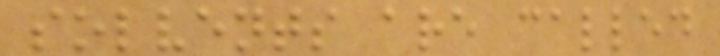solvents are called
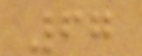67
